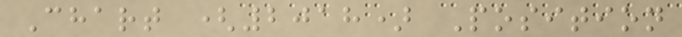Chart (2018) Position
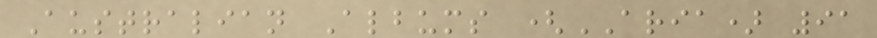Australian Albums (ARIA) 91
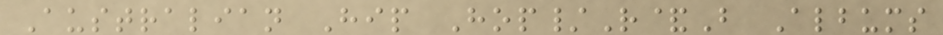Australian Hip Hop/R&B Albums
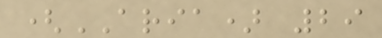(ARIA) 29
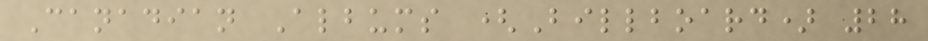Canadian Albums (Billboard) 28
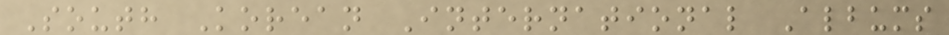South Korean International Albums
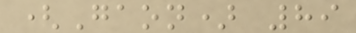(Gaon) 89
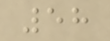58
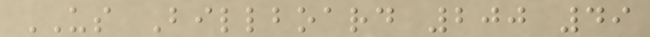US Billboard 200 49
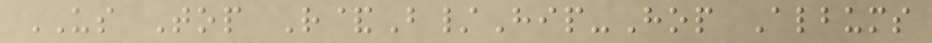US Top R&B/Hip-Hop Albums
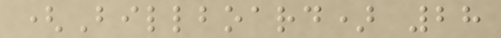(Billboard) 28
